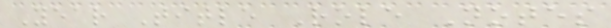Year Title Role Notes
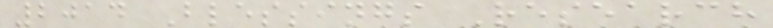2014 Blessings Research
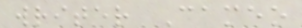writer Cameo
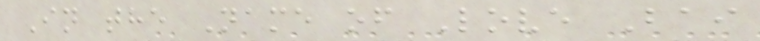In the Name of Love Bai
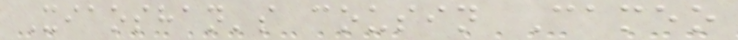Xiaoshan's cousin Cameo
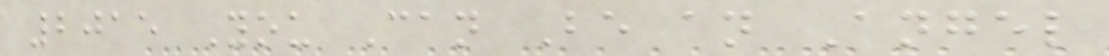2015 You Can Be an Angel
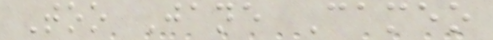Too Jane Cameo
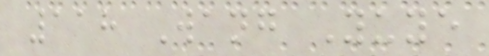118 Wang Yuye
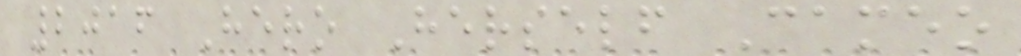2016 Hero Herself Cameo
